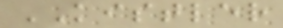KISTLER
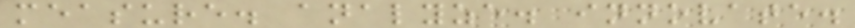measure. analyze. innovate.
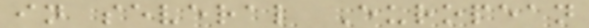in several European
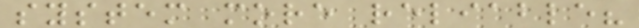system more reliable?
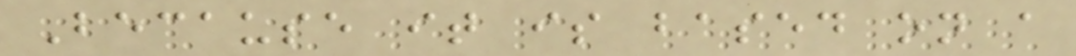Because it is based on a
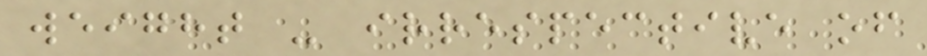weight - irrespective of
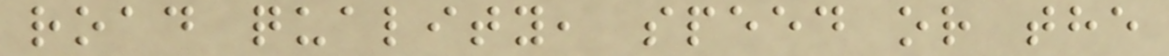road quality, speed or the
